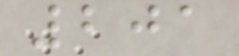201
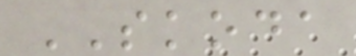SKODA
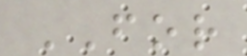FOR
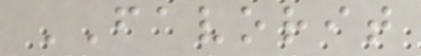FAVORIT
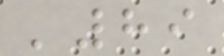'89
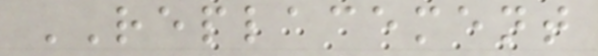REPLACEMENT
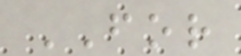FOR
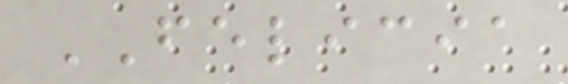FELICIA
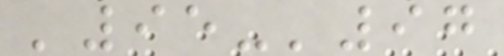'95-'97
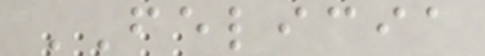FELICIA
